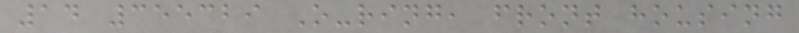14 355329 O-ring, front housing
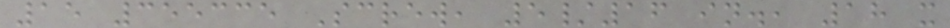15 355335 Screw, 5/16 in., 18 x
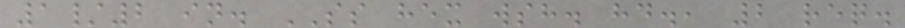1/2 in. SS hex wsh. hd., 2 req.
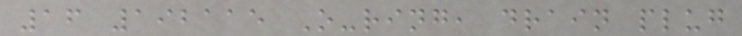16 192115 O-ring, drain plug
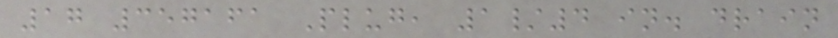17 357161 Plug, 1/4 in. drain
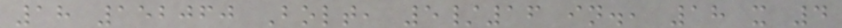18 152060 Bolt, 5/16 in., 18 x 4
